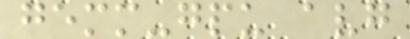gemm-gpu avg
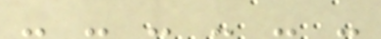- - - - - -
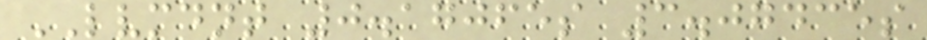LVMDNT 0.17065s 3.07435s
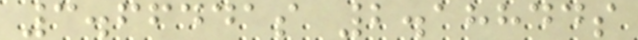3.66441s 2.18844s
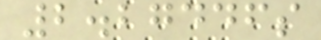2.27446s
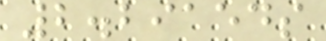2.29154s
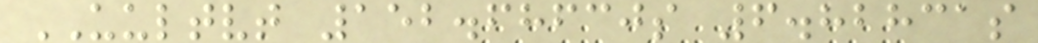UULTVT 152.68630s 6.82831s
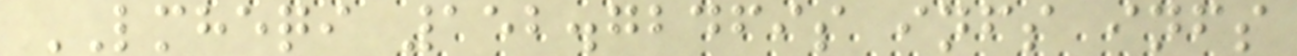LMHEQI 152.72469s infs infs
